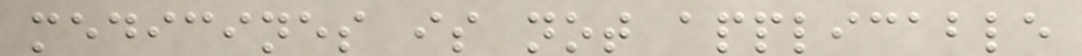medicines is not applicable
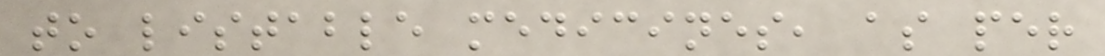to listable medicines, as per
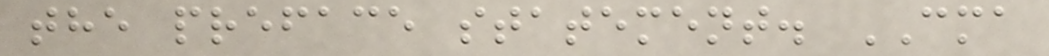the preface statement. CMA
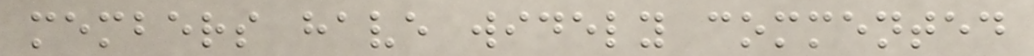members have widely commented
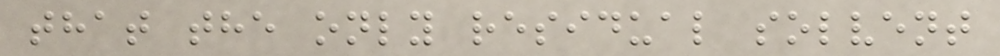that the only residual solvent
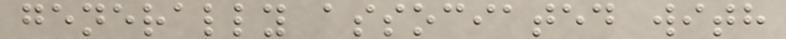generally associated with
